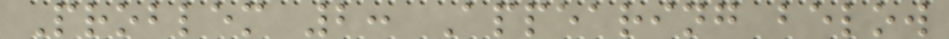Problem 2: Appearing below
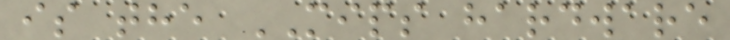is the MIPS hardware
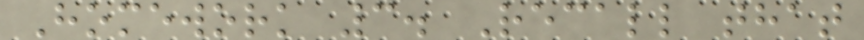Homework 3. Recall that
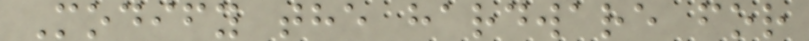Modify the hardware for
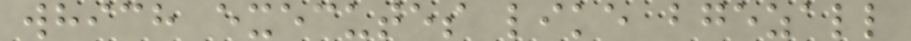which executes like bgezall
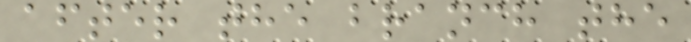after the branch the
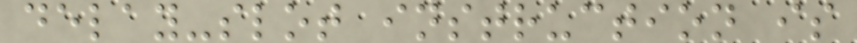delay-slot instruction is
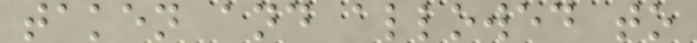taken and allowed to
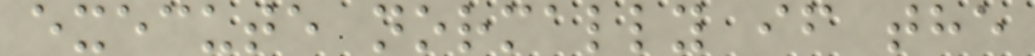execute normally if the
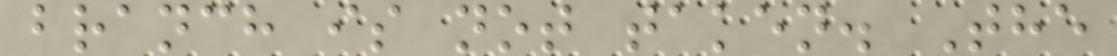branch is not taken. The
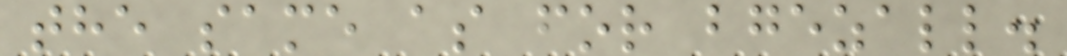the same as for bgezall.
